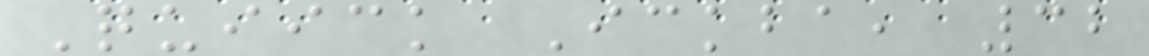Quiick Ickba, 32
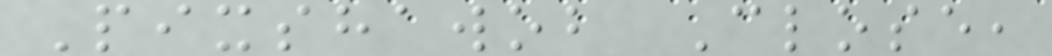Pixshawob Close,
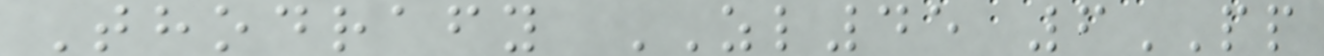Thodrafy ZL45 6PP
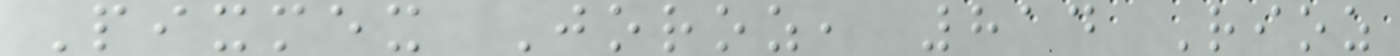Pixmex Joroz, 814 Rioz
